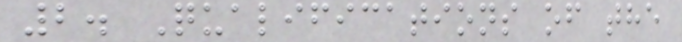2. Qualifications of the
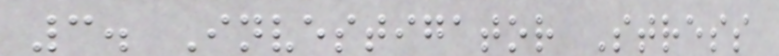3. Investigator Stress
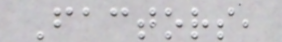Factors,
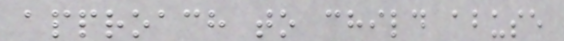approach to child abuse
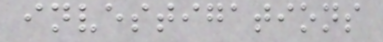investigations
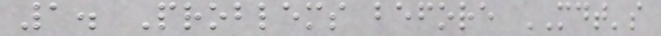1. Problems before MDT's
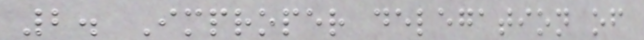2. Improper delegation of
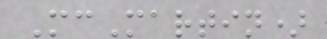McMartin)
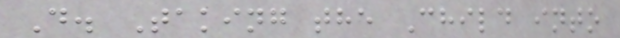D. Taking the Child into
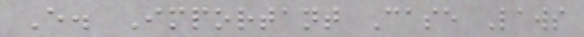E. Important Case Laws
